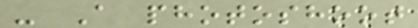- A photoshoot
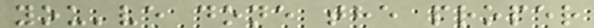you've done the proper
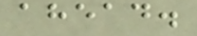ahead.
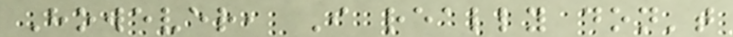However, I really don't
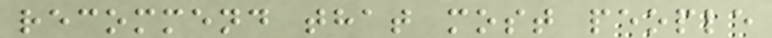recommend that most people
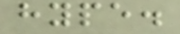hype.
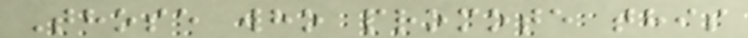Those who promote this
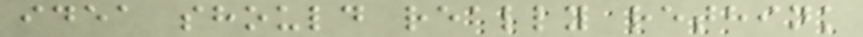idea should really rethink
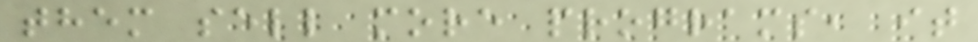them sell more programs, it
